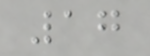17
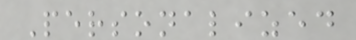Personalized
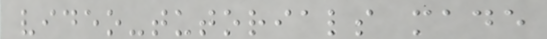video-tutorials made
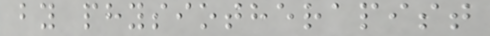by physiotherapist
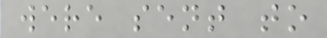were sent to
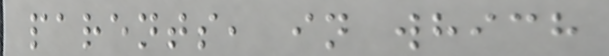parents, in which
